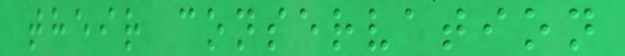their conservation
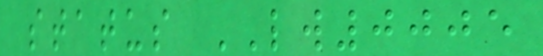status LW0005
